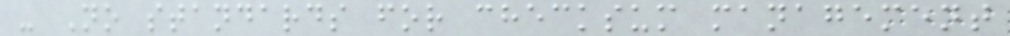- No standards for checksum management
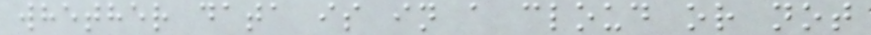whether data is in a cloud or not
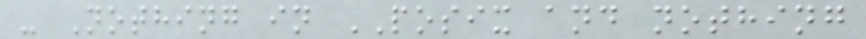- Nothing in POSIX and nothing
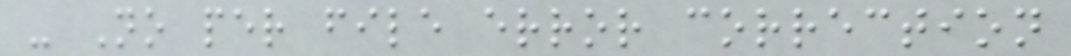- No per file error correction
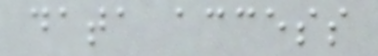data access
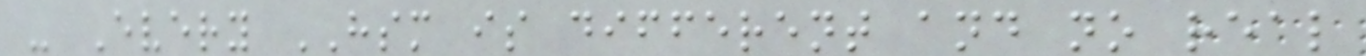- Every HSM is different and no real
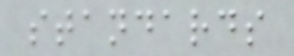standards
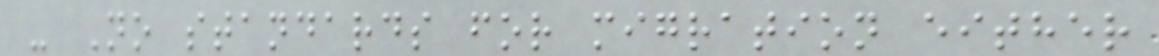- No standards for migration either
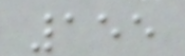155
